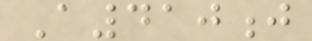A410j
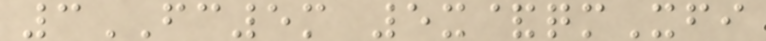3FC5m 5x&qmXfi
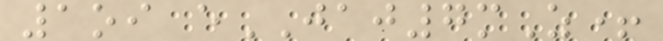1oi eJAJ7mZ+
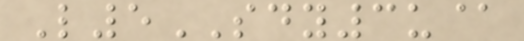L5SDY3u@
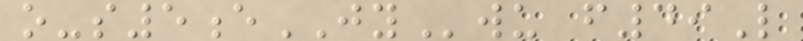o-s5eJYwu f49L
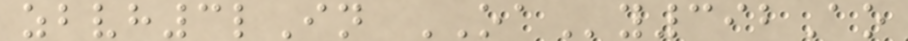zbvh3lIn OAy392Ao
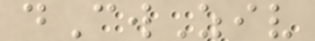dCwZiv
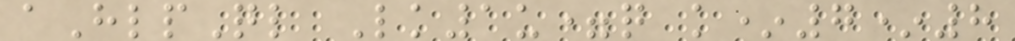aHlpQl Lk1u=q k*7*8
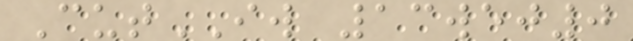CutIW 13wej0
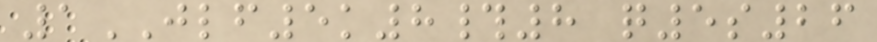1JLF5k8#8 q5s26
